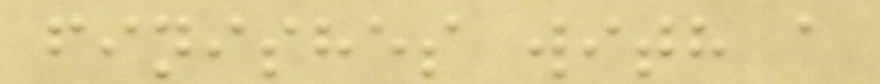finishes with a
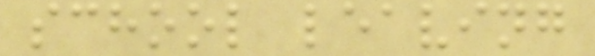school leaving
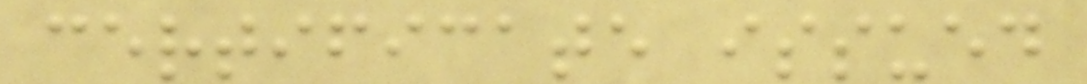certificate issued
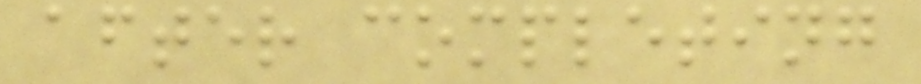after completing
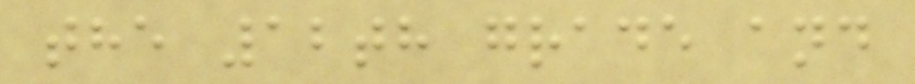the 12th grade and
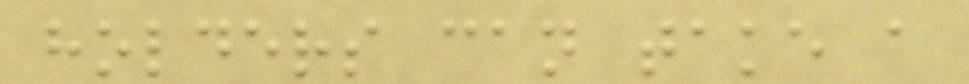holders can take a
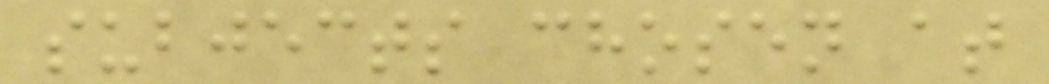subjects chosen at
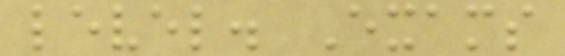level. Exams
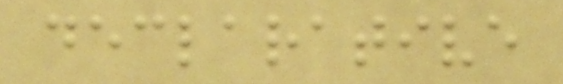declarative
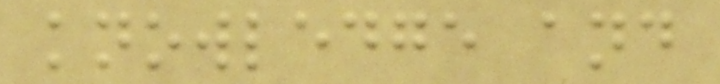knowledge and
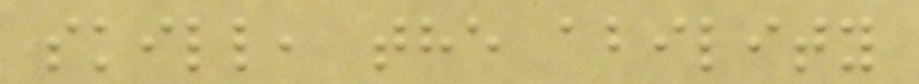skill, the ability
